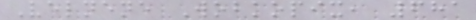Velnene Wobkopix, 681
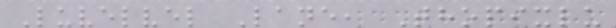Luvelvel Lane, Thopixlu
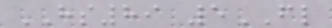HS89 5FL
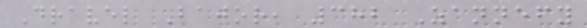Dravel Bajor, 382 Zannefy
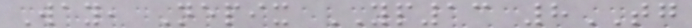Way, Nepix YP13 8TG
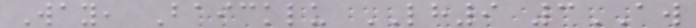Way, Baicklu LH9 3AW
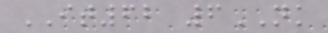IT62 6NK
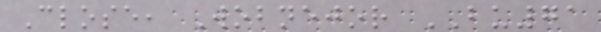Close, Wobnejor BU71
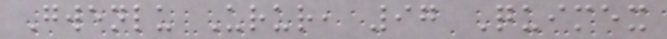Gwenlu Urur, 97 Quimex
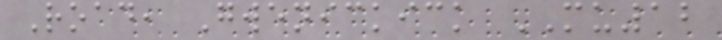Road, Gwenickick MU12
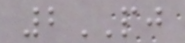2PJ
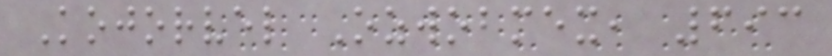Kojorvel Ozwobmex, 693
